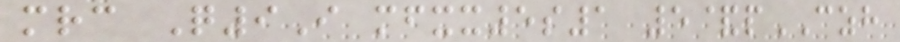mrc Q9I mfxx5s1 5&pCZH
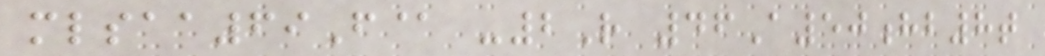mlsaa69F@ -2R 46A50hb8t
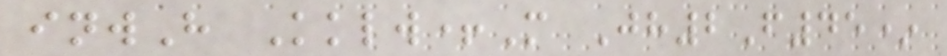inwH Kklw+M Jh2F45*
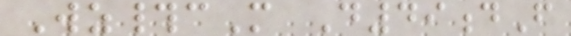Wz#cM D49dF
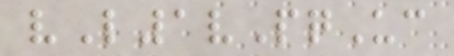vL1vPqUc
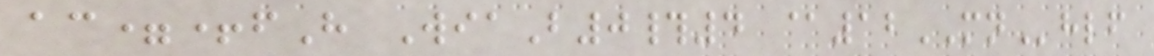ac=+fH WiaB0#4 @12MNhlf
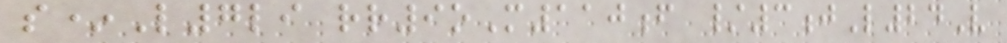s*L7li rr9oM110f /3jL24V
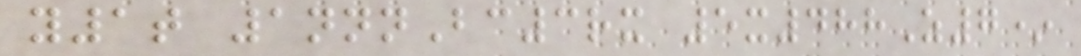y1t 1nnnBc3rx 5x488Z7*
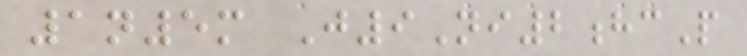1n5m J9Ni2hcP
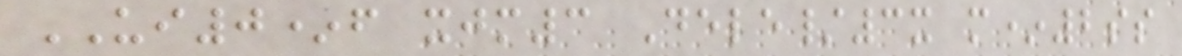UI0*f xjm3 Dele/3x m*2ss
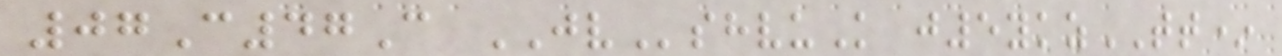07C47C JVshvuK j5ykzTT*
